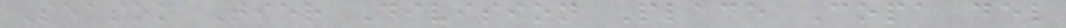Season Tier Division Place Copa del
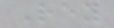Rey
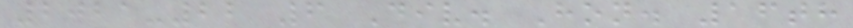2021-22 6 Div. Hon. 16th
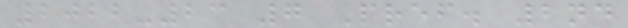2022-23 7 Pref. 2nd
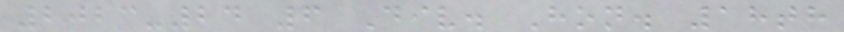2023-24 6 Div. Hon. 18th
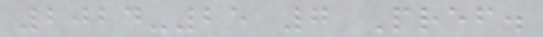2024-25 7 Pref.
